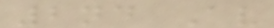2nd Av
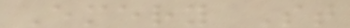Emery St
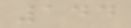144
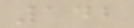142
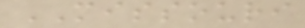MISSOURI
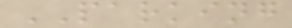PARKING
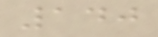140
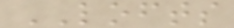LOFTS
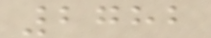2782
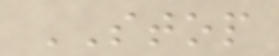STOP
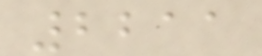2211
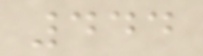444
